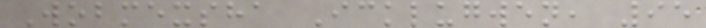Wobmexsha Icklugwen, 95
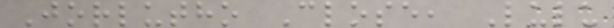Jorlutho Close, Lulu
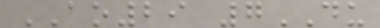AO29 7DU
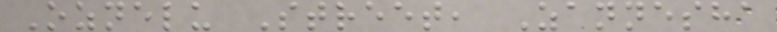Oznelu Street, Zannesha
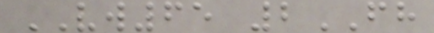VW65 2FH
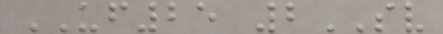UF25 2SV
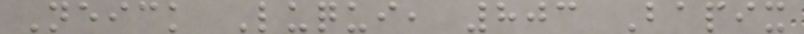Neick Luqui, 803 Bapix
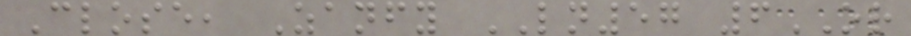Close, Zanfy LN57 6OR
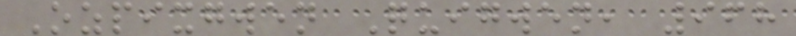Ozpixgwen Quigwen, 968
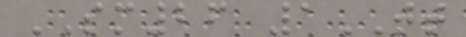SM26 1TT
